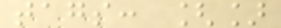tags: []
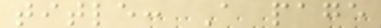title: A page
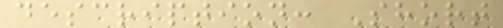description: Short
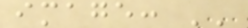image: ''
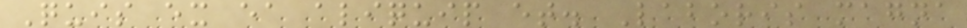Quis ex ea aliquip et. Laboris magna
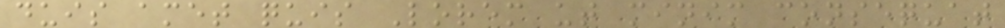duis amet quis Lorem ut minim consequat
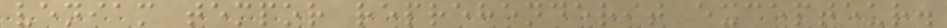veniam tempor reprehenderit excepteur.
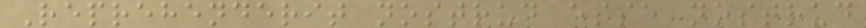Reprehenderit nostrud esse nostrud
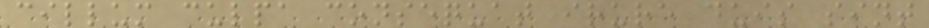cillum culpa consequat irure duis sint
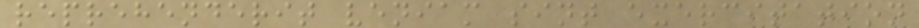reprehenderit veniam sint exercitation
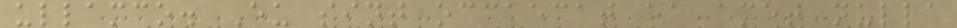ullamco. Eu sint occaecat ea amet nulla
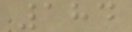184
